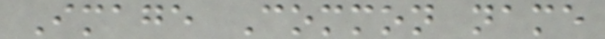Image Common name
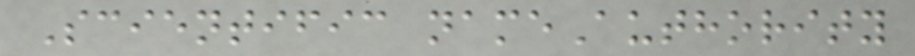Scientific nameAuthority
